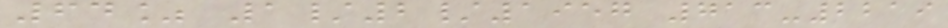64% 1/2/1957 713-2219
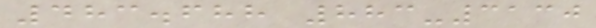483.688 883-3130
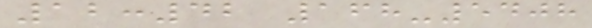12:42 168-5408
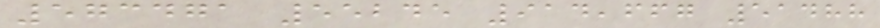573471 55245 914,667 51488
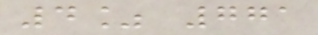4% 771
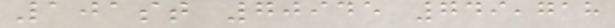101st 70945 749,718
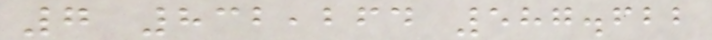7 832,264 587.622
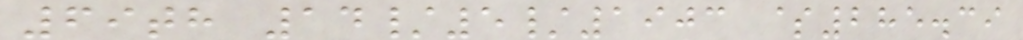69th 14/5/1903 $285.39
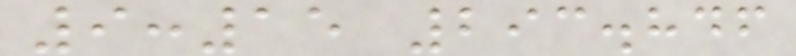9:15 293.846
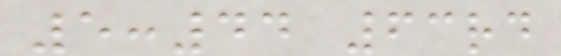5:44 63rd
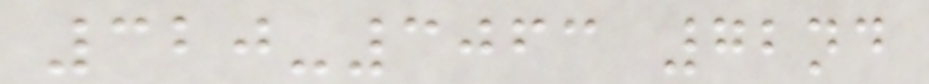320-3063 72nd
